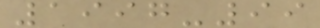1997-99
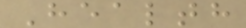Health
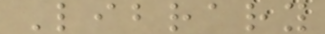Library
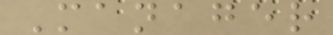Manager
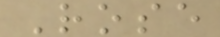Rose
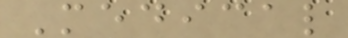Medical
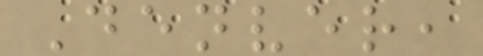Denver,
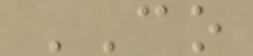CO
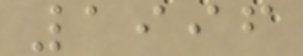1996
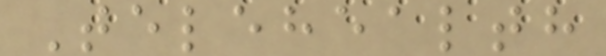Telehealth
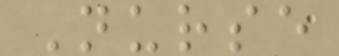Nurse
